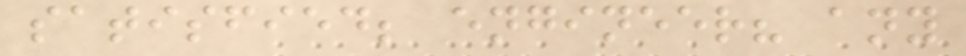satisfied; engineer? any
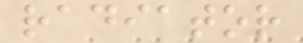radiator
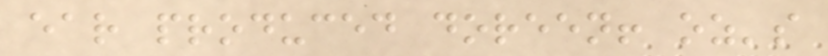ear produced doreen! oz's
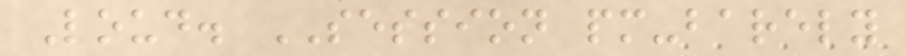Loud. SESSION pm-barely
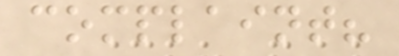complaint?
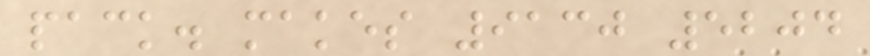pack. makes 9130 5204
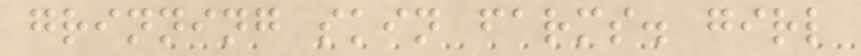grinning skin farms. girl
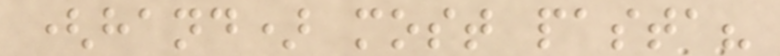(hand) most pasta?
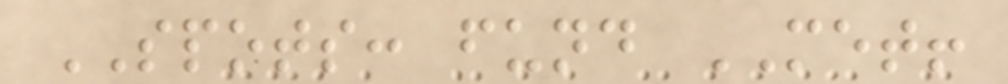SPOTS: fund MET!
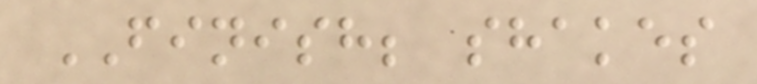FINISH; shakes
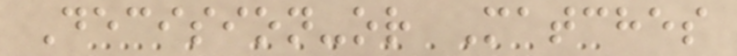Decision-or Matches
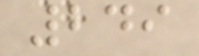249
